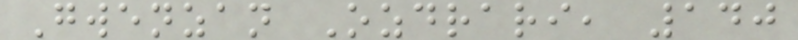Gwenzan Ozdrari, 140
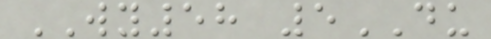WY58 5DU
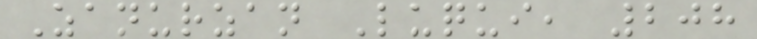Zanurzan Luqui, 208
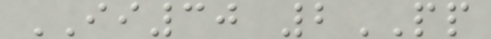II30 2PP
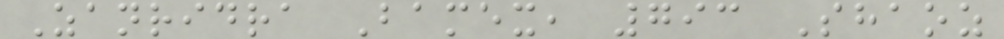Zanridra Bamex, 793 Shaoz
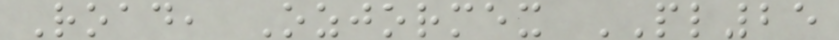Road, Ozjormex PL25
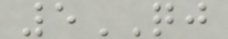5QJ
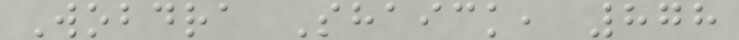Wobdra Shaick, 878
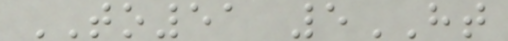TO51 5HT
